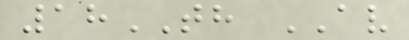18TH AV
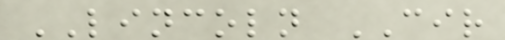LINCOLN CIR
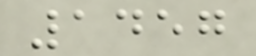1457
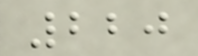220
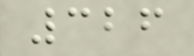326
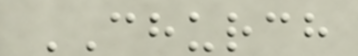CHURCH
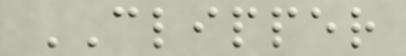CLIPPER
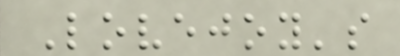Lovejoy's
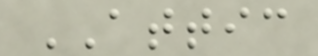ATTIC
